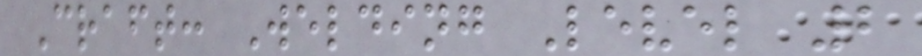Craft: Welding Level 2
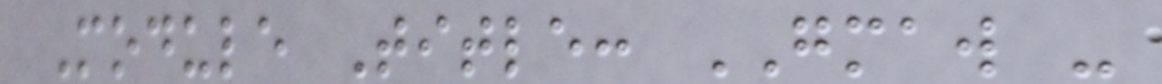Module Title: GMAW -
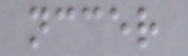nccer
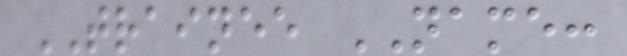TRAINEE NAME:
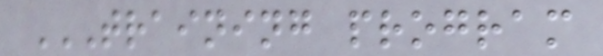TRAINING PROGRAM
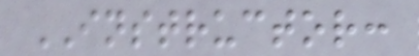INSTRUCTOR:
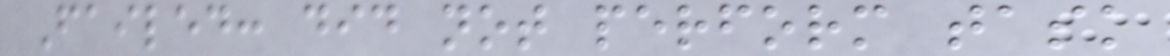Failed: did not perform task
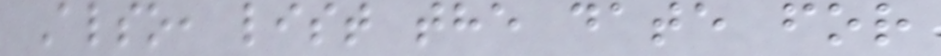Also, list the date for
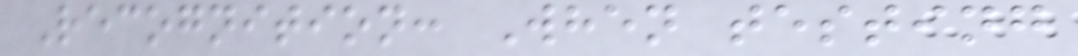Recognition: When testing
